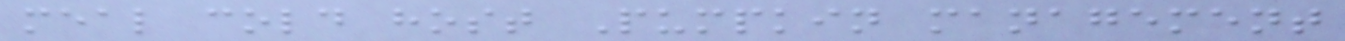meal cold host Pumpkin management
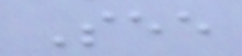See
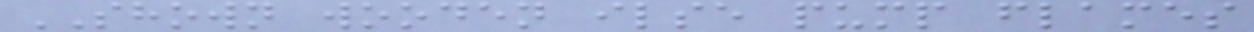SHOWN wooden ilse pump flames
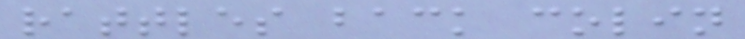rattles back colin
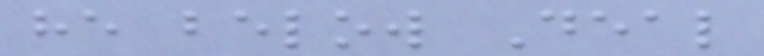he below Deal
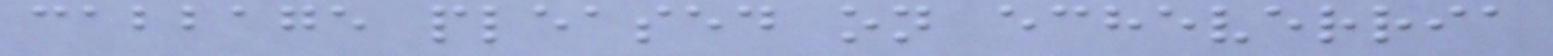cabbage pleased on echeverria
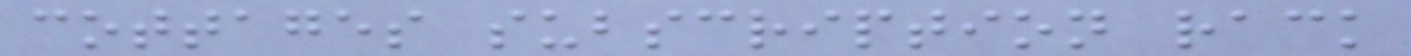cottages subscription rack
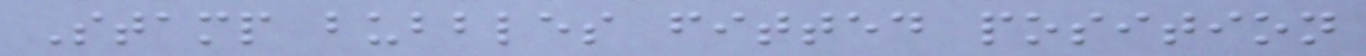Stamp bubbles fitted position
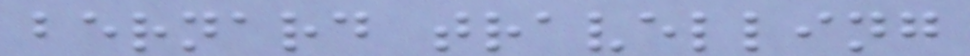bernard travelling
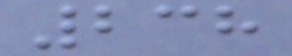238
